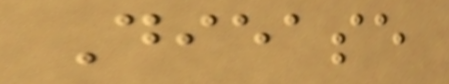Diease
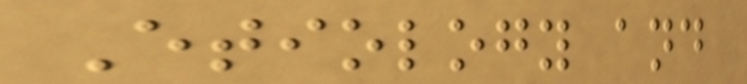Etiology and
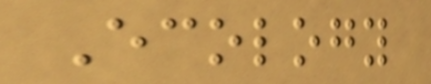Ecology
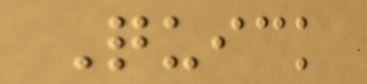Quick
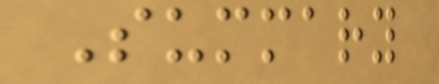Summary
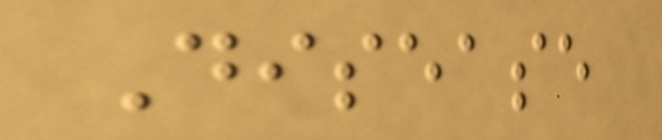Disease
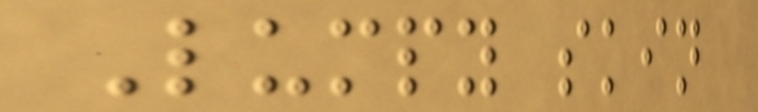Lumpy skin
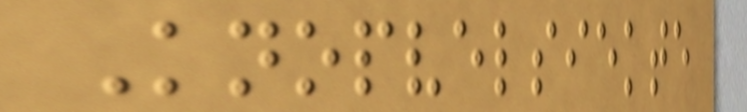Knopvelsiekte
